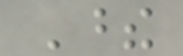These
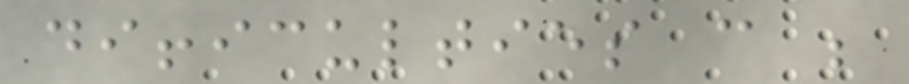difficulties can be
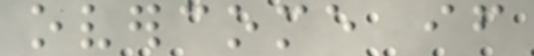overcome if
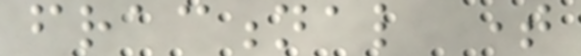fractional time
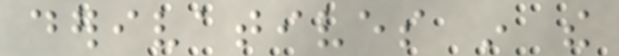derivatives in the
